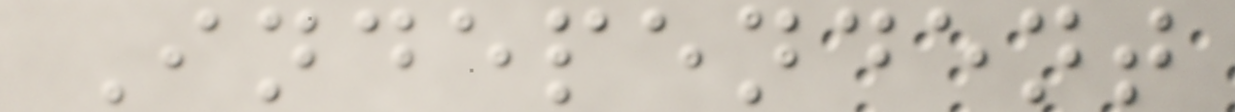Independent
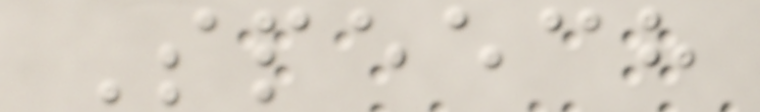Speech
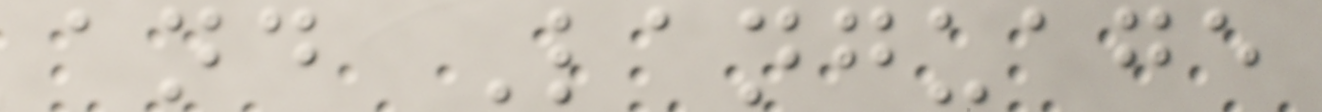and Language
